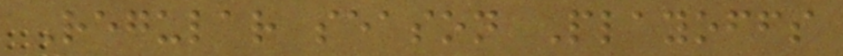Regular season Playoffs
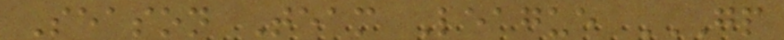Season Team League GP
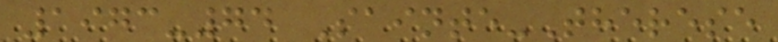1973-74 Sainte-Therese
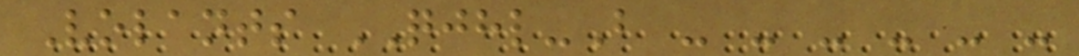Volants QJHL-B - - - - - -
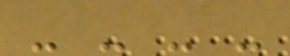- - - -
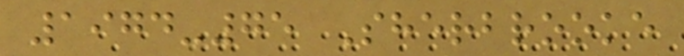1974-75 Sherbrooke
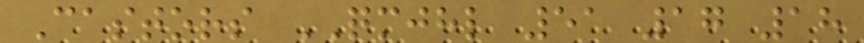Castors QMJHL 51 17 18
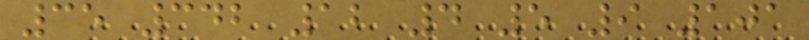35 342 12 4 5 9 101
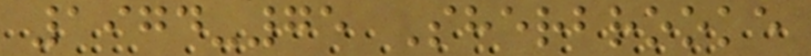1974-75 Sherbrooke
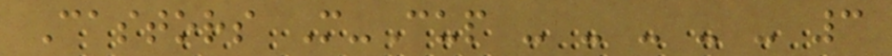Castors M-Cup - - - - - 3
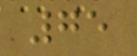75
